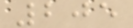205
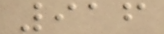916
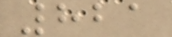821
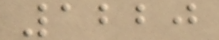1220
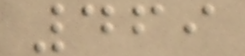469
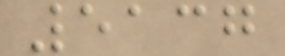5137
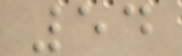54
